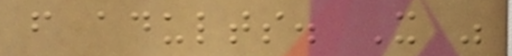from adults. It was
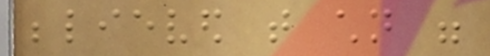believed that children were
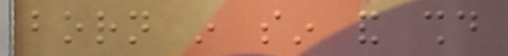born in sin and should
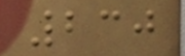230
